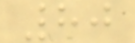80
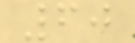60
